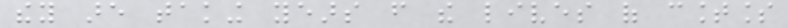they are taking years from the lives of countless
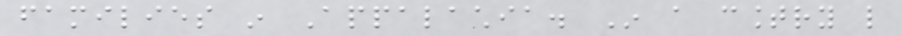families in Appalachia. In a country like
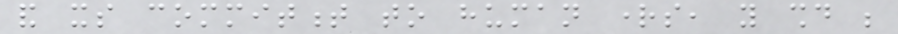and its commitment to human rights, you should be
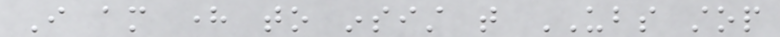I am here to insist that UBS stop
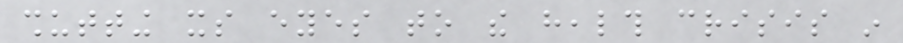shutting its eyes to the health crisis in
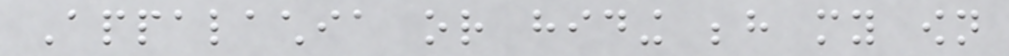Appalachia or hiding behind my own
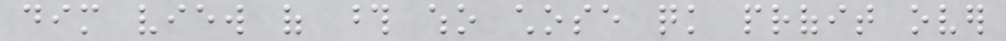dim view of those who chose quick profit over
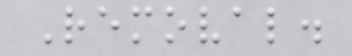Removal.
